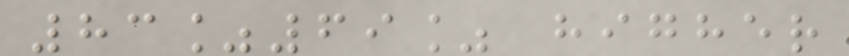83%69% higher
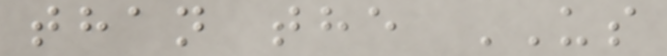than the US
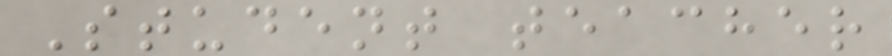Student teacher
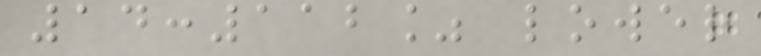14:112% lower
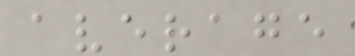average
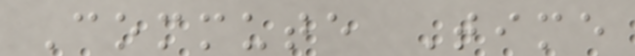Commute Time
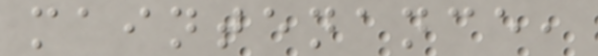maintenance,
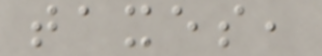taxes,
